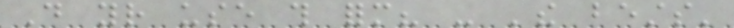Do your use this form? - 'the bests'
